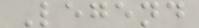Legend
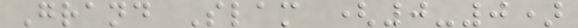Grand Slam (0-0)
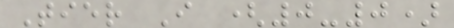Tier I (0-0)
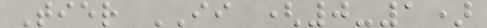Tier II (0-1)
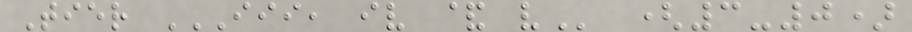Tier III, IV & V (3-0)
